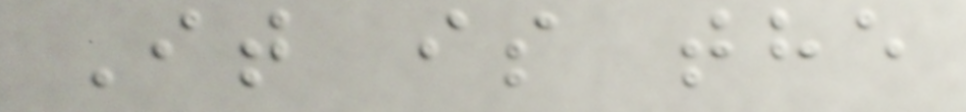It is the
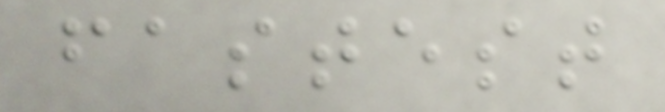fastest
